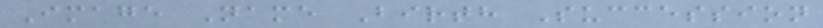Image Name Birth Succession
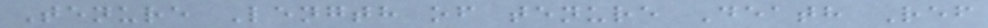Tenure Length of tenure Death Ref
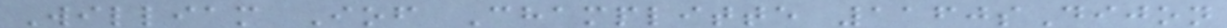William Iof Champlitte 1160sDijon
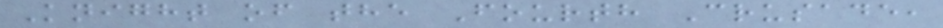Knight of the Fourth Crusade,
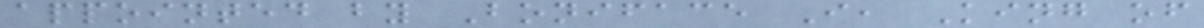appointed by Boniface I, King of
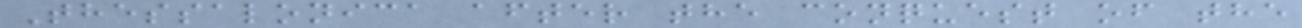Thessalonica after the conquest of the
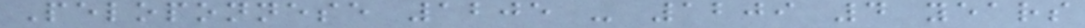Peloponnese 1205 - 1209 4 years
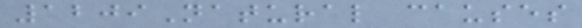1209Natural causes
